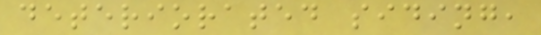deteriorated siding,
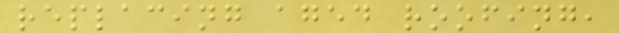replacing aged roofing,
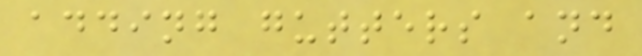adding gutters and
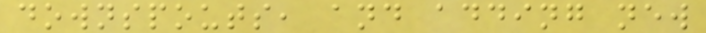downspouts, and adding new
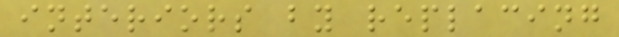interiors by replacing
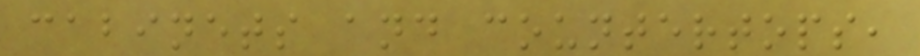cabinets and countertops,
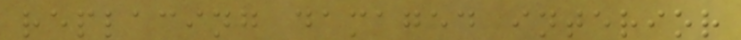replacing damaged interior
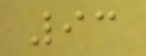93
